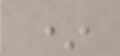*
